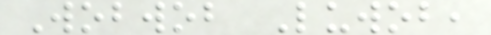Wobwob Luwob,
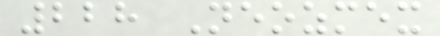228 Neozmex
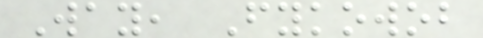Way, Fykowob
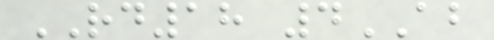RD18 4AB
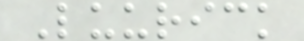Luurick
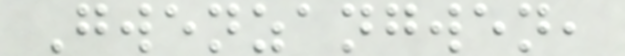Gwenzangwen,
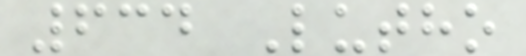634 Lutho
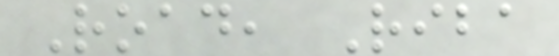Road, Riba
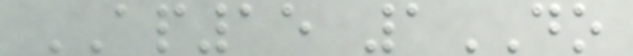AP15 1DO
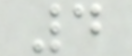4
